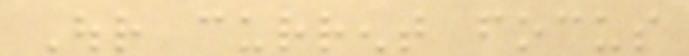Our current focus
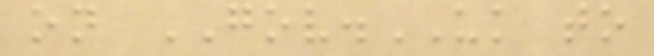on GOV.UK to
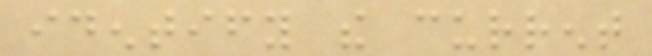identify the current
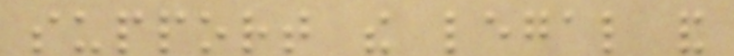support the legal and
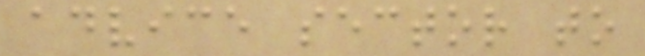advice sector to
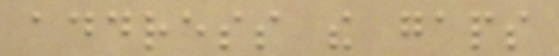address the gaps
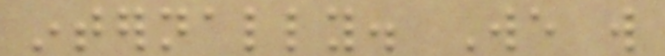internally. We will
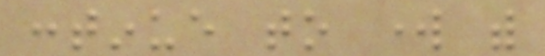continue to work with
